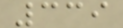339
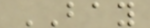BAY
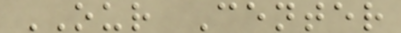OUR Center
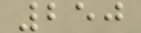250
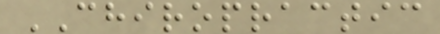CHIROPRACTIC
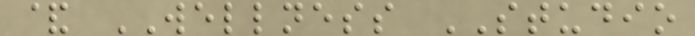& WELLNESS STUDIO
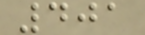401
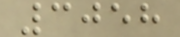3058
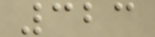323
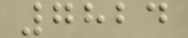7824
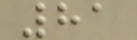81
